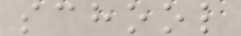school
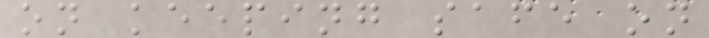on keeping safe on
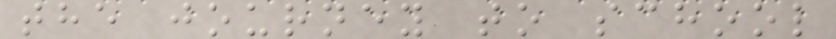the journey to school
